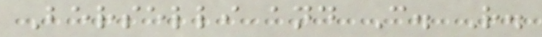Berselli and C. R.
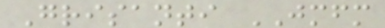Grisanti JMFM
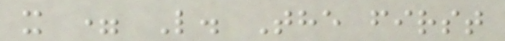x = L. The first
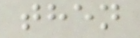then
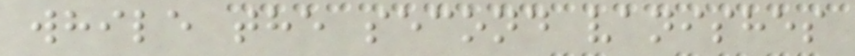while the second vanishes
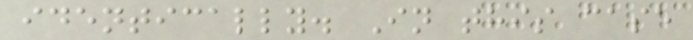identically. In this case
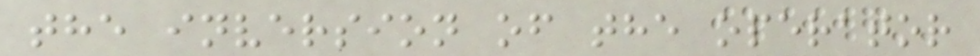the inversion of the operator
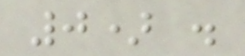0) .
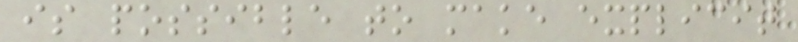is possible to make explicit
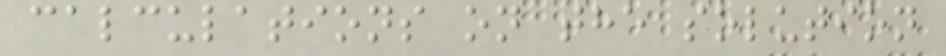calculations on the solution
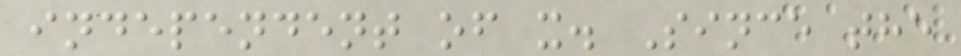independent of x. Since the
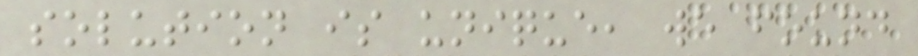solution is unique, we found
